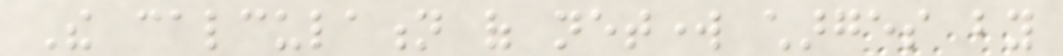The calculation of network charges by
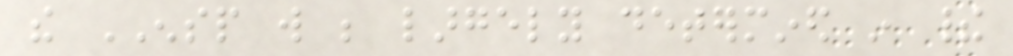the ENSP will be largely determined in their
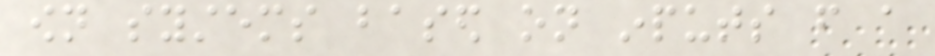own systems based on inputs from a
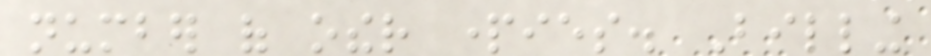number of other parties. Billing
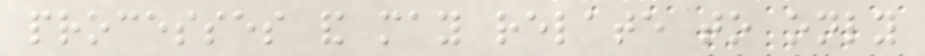processes and may relate to only
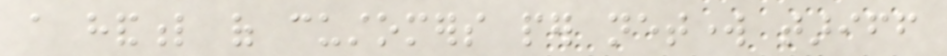a handful of customers per network tariff
